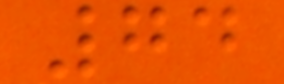74
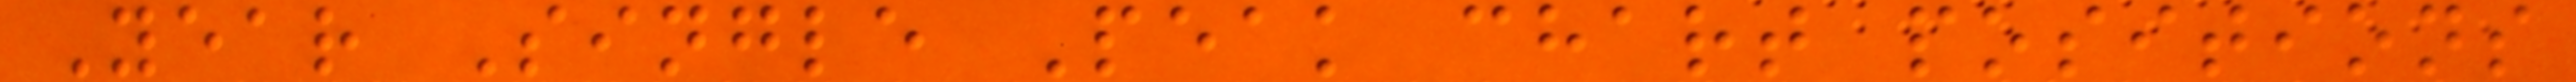Year Single Peak chart positions
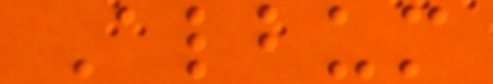Album
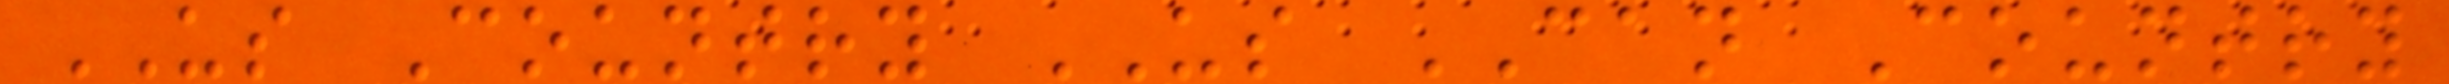US Country US CAN Country
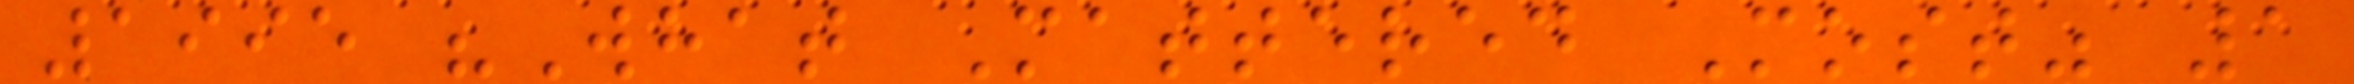1995 "What Mattered Most" 1
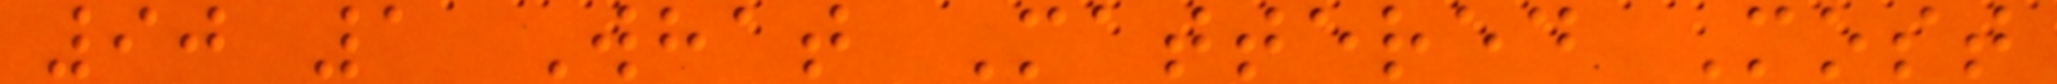90 1 What Mattered Most
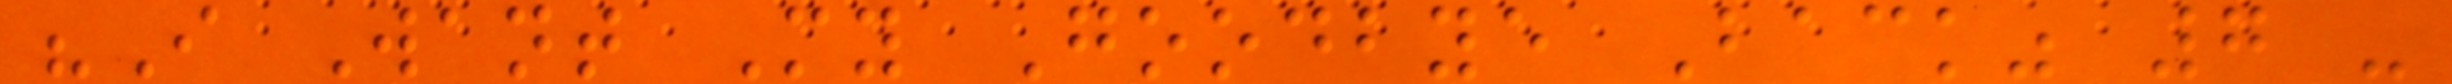"I Want My Goodbye Back" 7 -
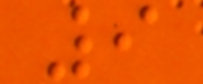9
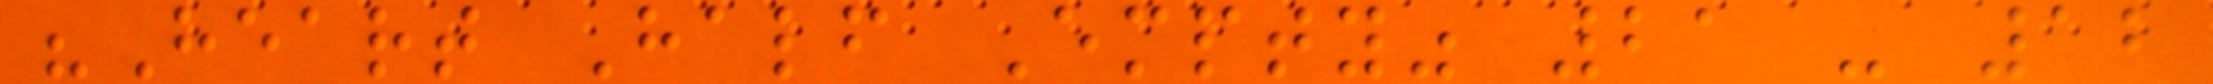"Heart Half Empty" 21 - 12
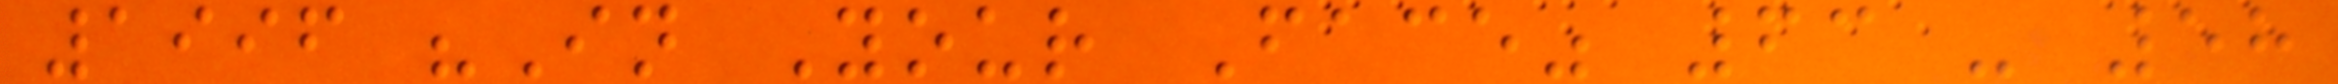1996 "In Your Face" 63 - 58
